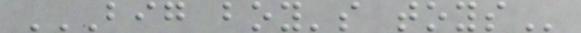BIG BOY'S TOYS
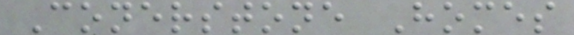Conerstone Homes
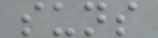suns
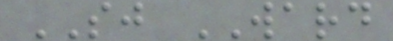SJ WARD
